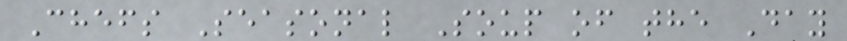Chefs Seasonal Soup of the Day
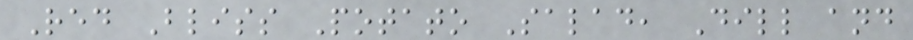Red Bliss Potato Salad, Dill and
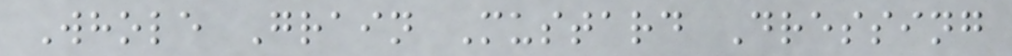Whole Grain Mustard Dressing
